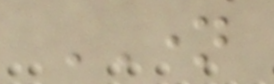NAME
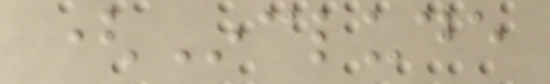(Include
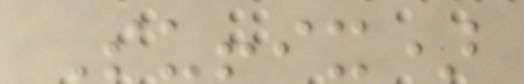Suffix)
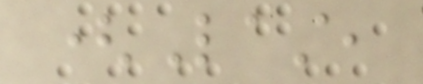(Last,
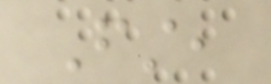First,
